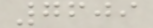7609
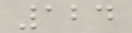124
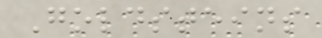Goldsteins
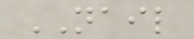NAIL
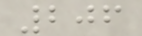206
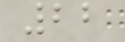22
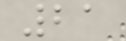21
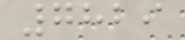7829
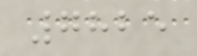7825
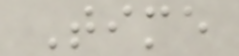Time
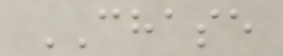CHASE
